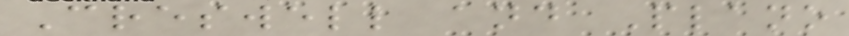Creswell and Plano
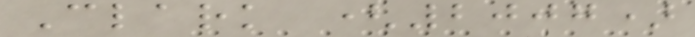Clark (2007)
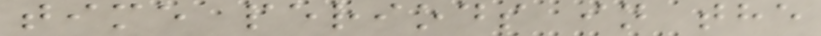time periods in the
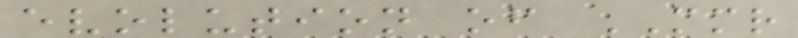evolution of MMR
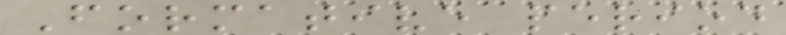Formative period
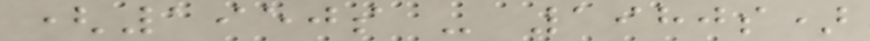(1950s - 1980s)
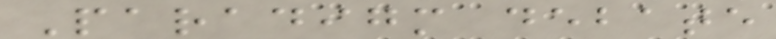Paradigm debate
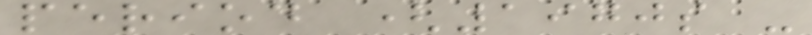period (1970s -
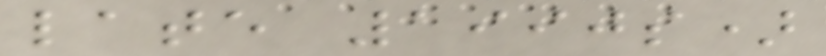late 1990s)
